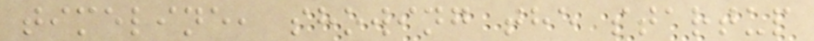timeline, showing the startup
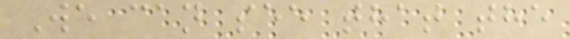We can see that the
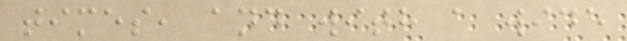times, and with a wide
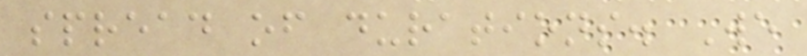spread of durations. We
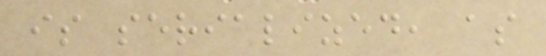is serialized, as
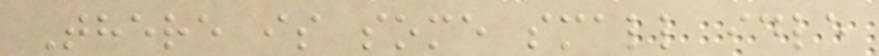There is some small idle
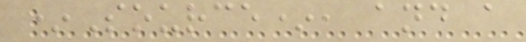*Source*, and a
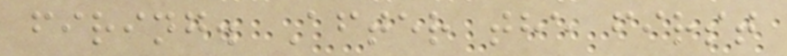firing. After the first
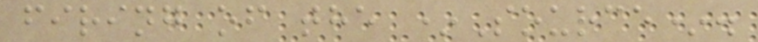firing of the *Source*.
